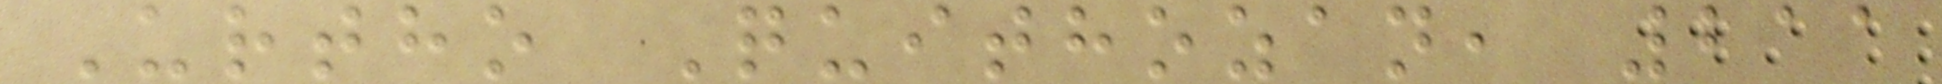Urtho Quithozan, 211
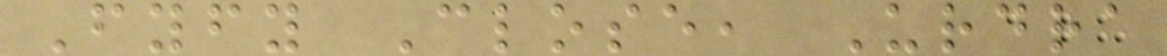Fyfy Close, Urdra
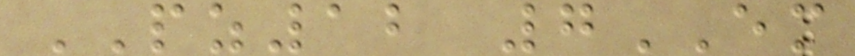PZ12 7EM
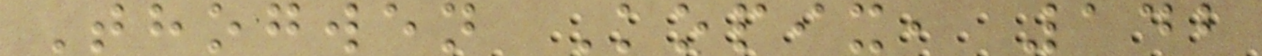Thogwen Kopix, 142
